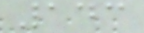143
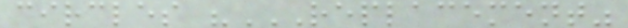circles "REPLACEMENT"
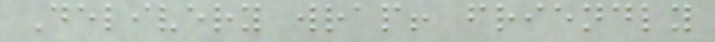Delivery wrap! friendly
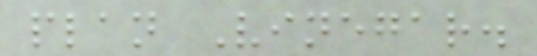plan Vinegar.
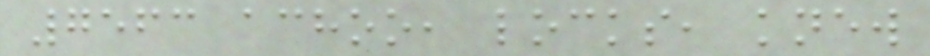7563 achoo, locks, knew
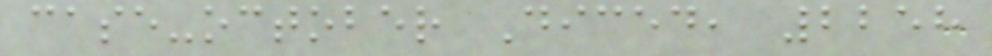case-october Diced, 2258
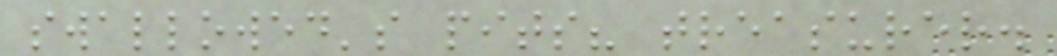swallowed's pits? treasurer.
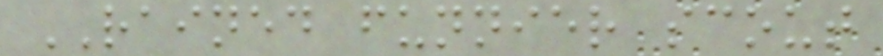RAINED funnier scout
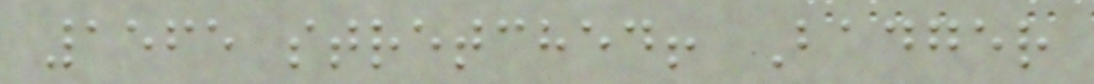1565 stretched! Badger
